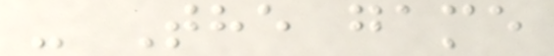- The game
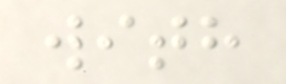with
